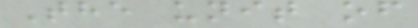The unit of
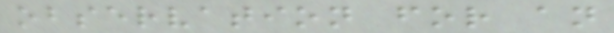observation for an
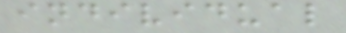individual
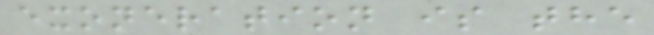exoneration is the
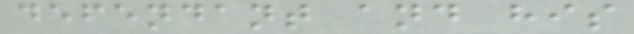defendant and his
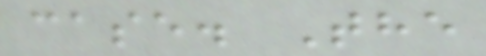case. The
